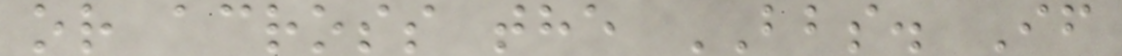or across the BBS. If
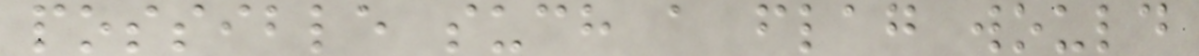possible such a flag would
